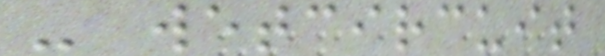- wetcircuit
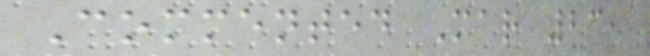Commented Mar 23,
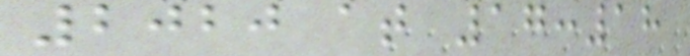2020 at 17:18
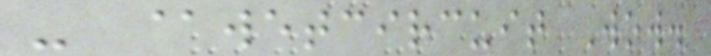- @wetcircuit Wow.
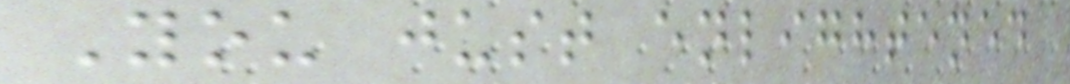You just enlightened
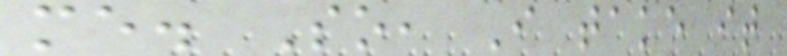me. So, I take it
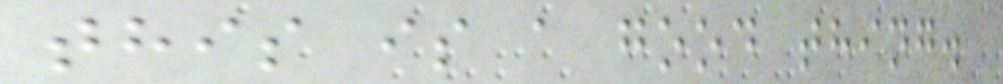this is a good thing.
